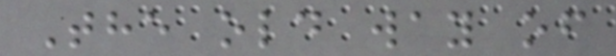The old way of
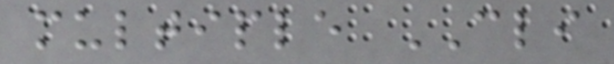multiple CLI
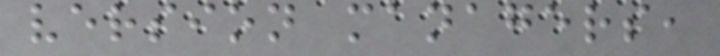version managers,
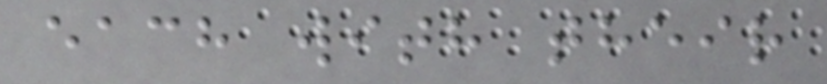each with their
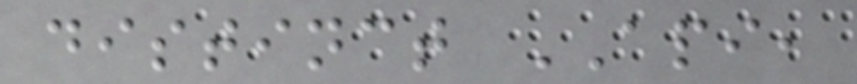distinct API,
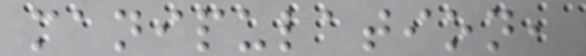manipulation,
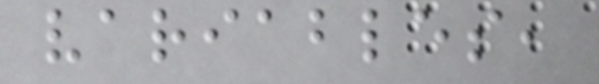variables,
